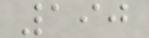190
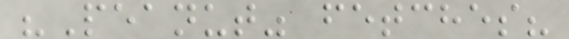"Peanut" fetches?
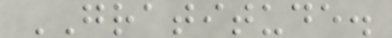GRATITUDE.
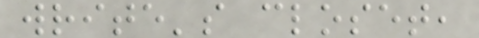write's closet,
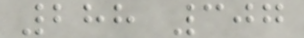288 307
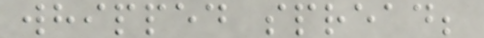whipped spread;
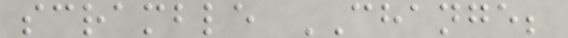scramble CHANGE;
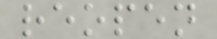reopen
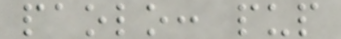paolo: pup
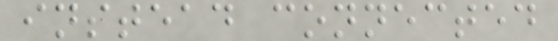instead connected
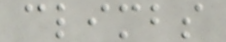climbs
